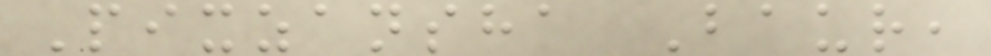Pixzansha Baur,
